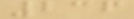236
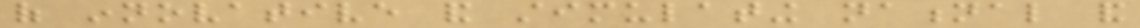of innovative and stimulating national and
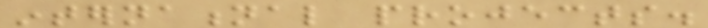international projects.
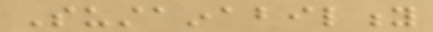Sustainability
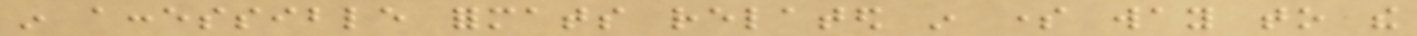in accessible formats related in some way to the
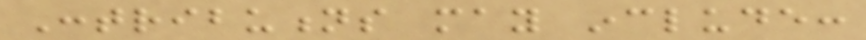Contributions may include:
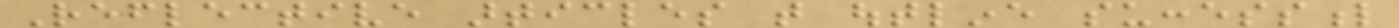Reflective articles that outline successful
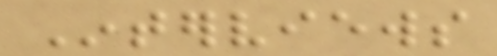Interviews
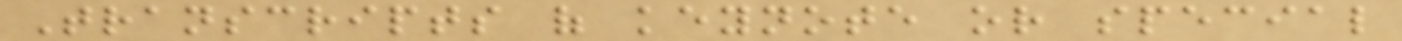Transcripts of keynote or special
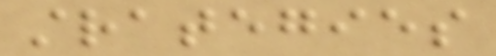strategies
